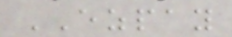EZPAY
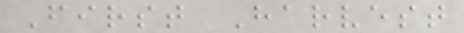First Harvest
